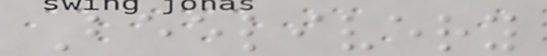Beelivery
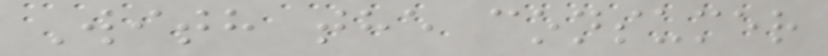With the consumer
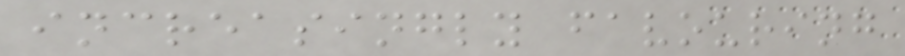increasingly favouring
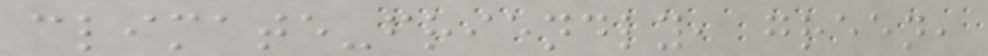climate-friendly, green,
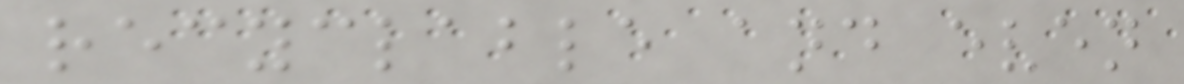recyclable and even
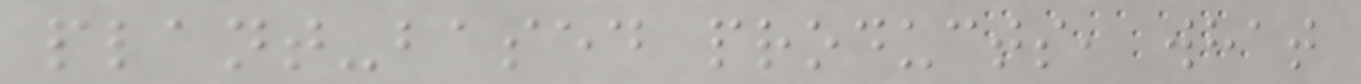plant-based products, what
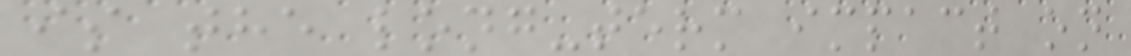is the long-term impact on
